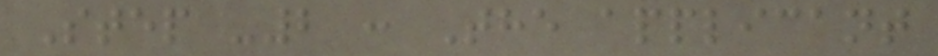Step -2 : The applicant
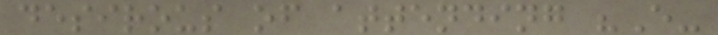desirous of attending "E-
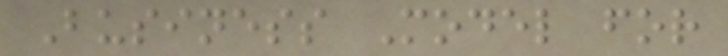Business Model for
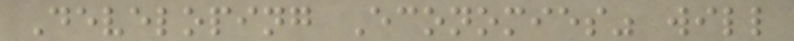Developing Economies" will
